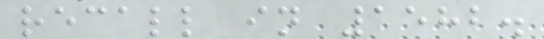recall in 1582.
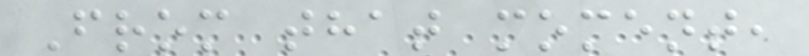From that moment,
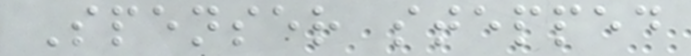Spenser stepped
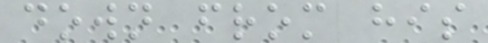down from his
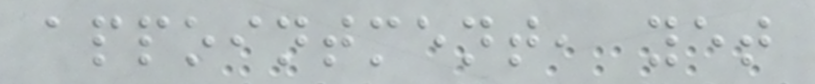appointment, yet
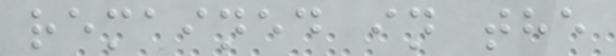remained in the
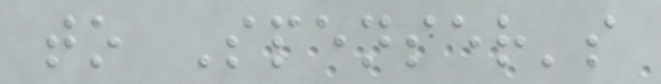to Spenser's
